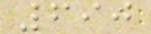690
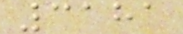3181
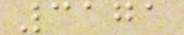3171
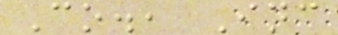Co., Inc
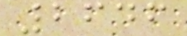2646
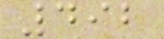492
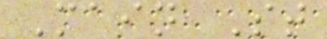Main St
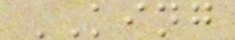KING
